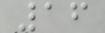16
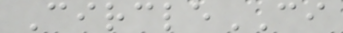CircleCI
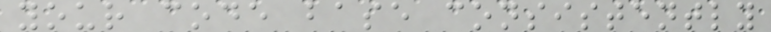your code base consistently
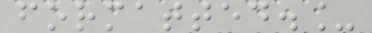formatted._
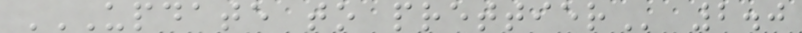UPDATE TO PRETTIER 2.0
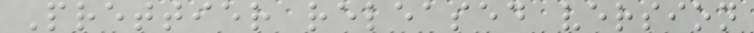Prettier released version
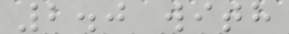2.0 with
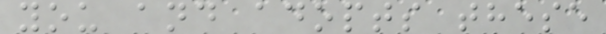you and adopts these
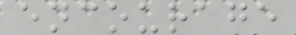encourage
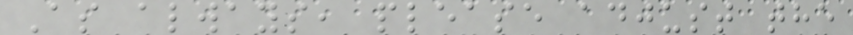As always, please adjust the
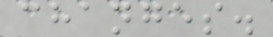changes.
